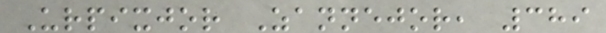Urpixjor Zannejor, 389
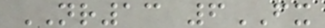NR13 6FX
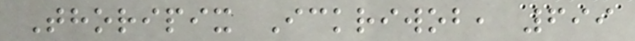Thoripix Ickriwob, 699
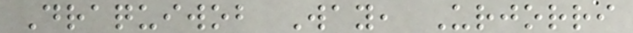Draquiwob Way, Urjorri
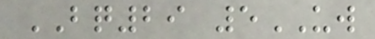BQ29 5UW
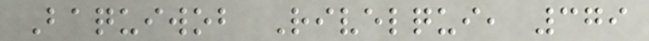Baquiwob Rivelqui, 379
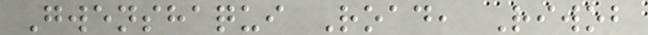Gwenshaqui Road, Riwob
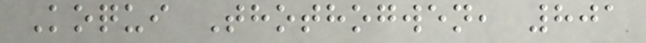Koqui Thothogwen, 801
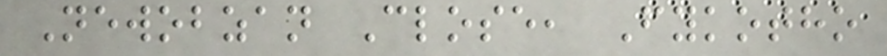Newobzan Close, Fykotho
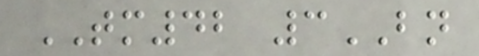TM42 3BN
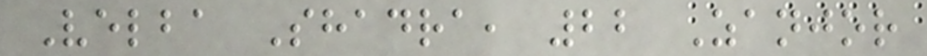Velba Shadra, 22 Zanjor
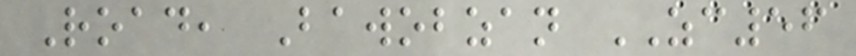Road, Bawobzan ZC56
